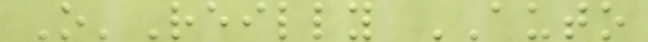O'Reilly AUTO
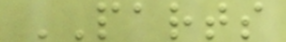PARTS
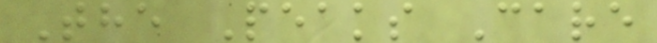The Peaks Care
